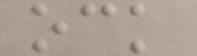ock
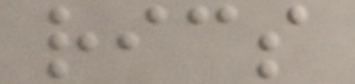rics
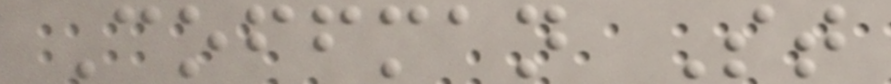Coffman St
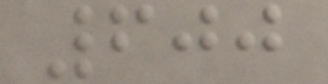600
